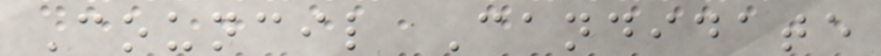Council Candidate
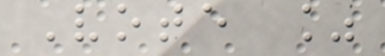Vote %
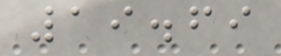19.69
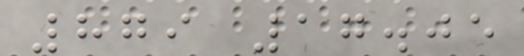879 17.05
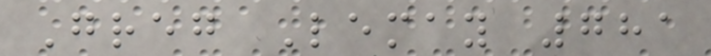Greg Lemay 781
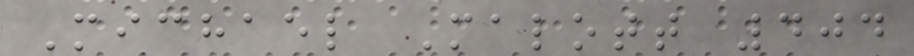Michael Malott 404
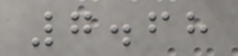7.68
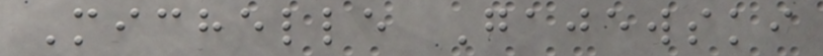Michelle Gajewski
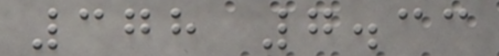378 7.33
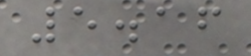5.16
